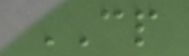CP
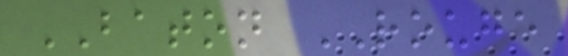BATON ROUGE
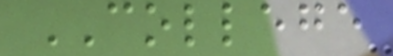COLLEGE
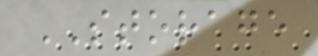STORAGE
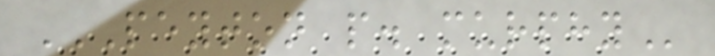PEYTON P. MURPHY
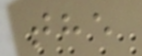the
